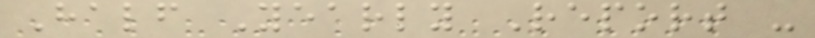Half Yearly Report -
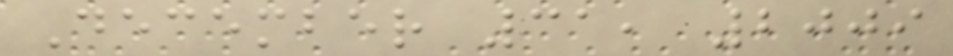December 31, 2009
